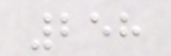258
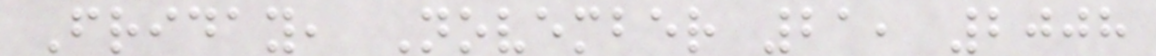Friday, November 21, 2008
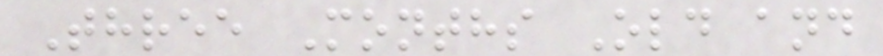Three Months Old and
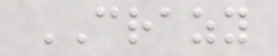CRAZY
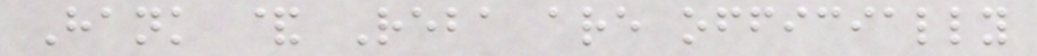Hank & Reba are officially
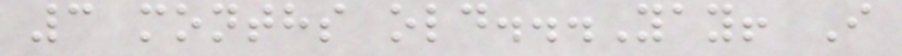3 months old...Yay! I
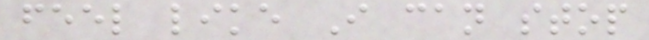feel like I can stop
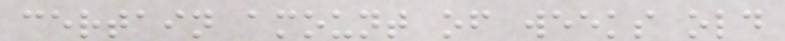certain amount of weeks old
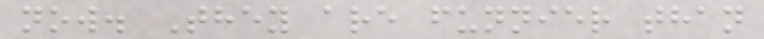now. They are funnier than
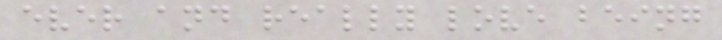ever and really love being
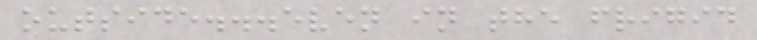outside...even in the frigid
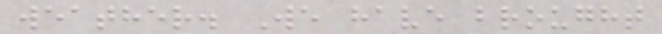weather. We have brought
